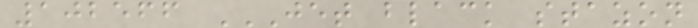102566 JET BLACK STAZON
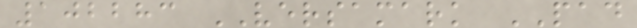102283 VERSAMARK PAD
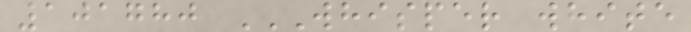101780 WHISPER WHITE
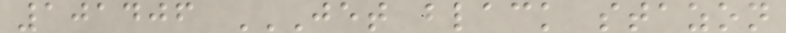101406 JET BLACK STAZON
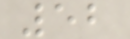52
